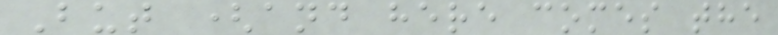But (and here comes the
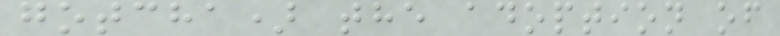gotcha) the adoption of
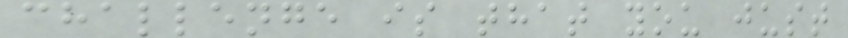challenge is that you just
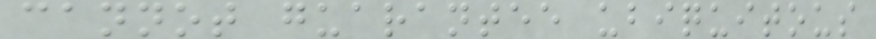cannot guarantee ubiquitous
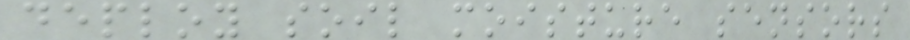deploy soil moisture sensors
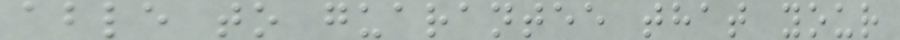able to guarantee that your
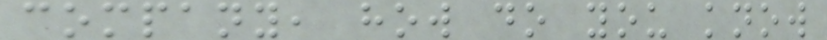company, how do you know
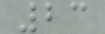23
